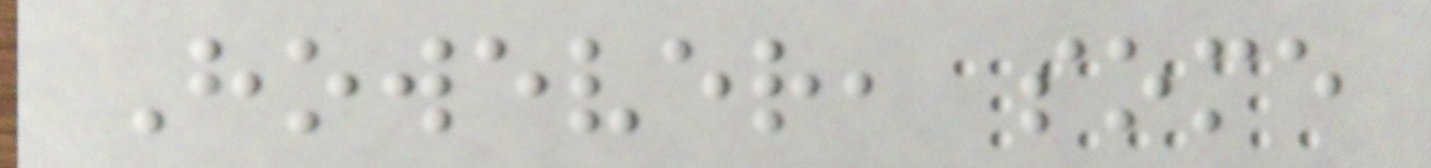However, some
